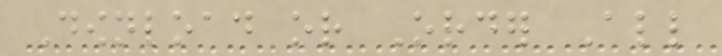Download or Order All
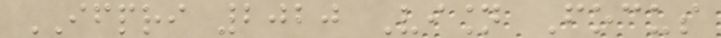IFPRI 2020 Vision Focus
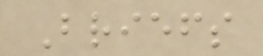Briefs
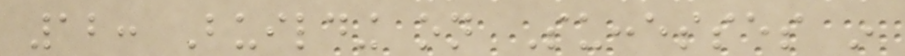12: Building on Successes in
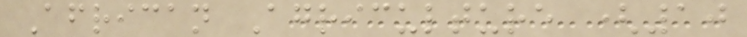African Agriculture (10
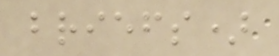briefs)
